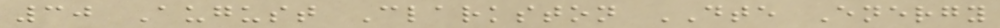30 August Clarkston DTE Energy
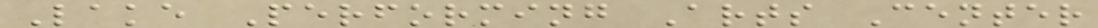Lake Performing Arts Center
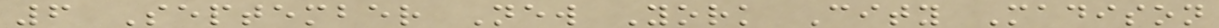6 September New York City Madison
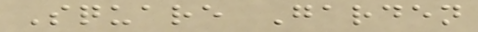Square Garden
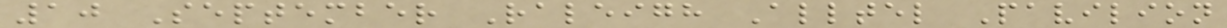10 September Raleigh Alltel Pavilion
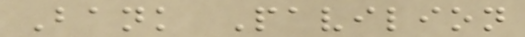Bank Pavilion
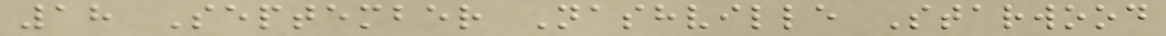18 September Nashville Starwood
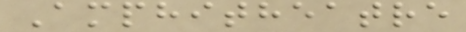Amphitheatre
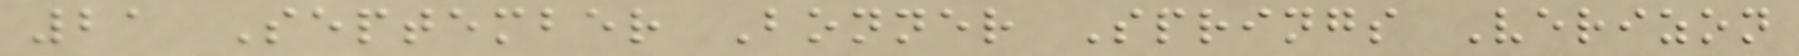21 September Bonner Springs Verizon
